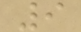9
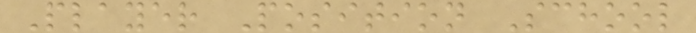Player Position School
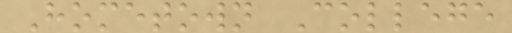Hometown College
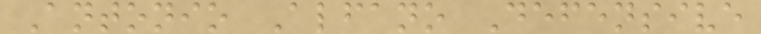Antonio Alfano Defensive
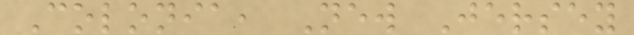Colonia, New Jersey
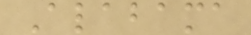Alabama
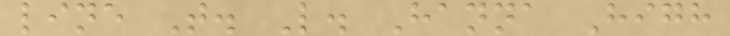line T. L. Hanna High
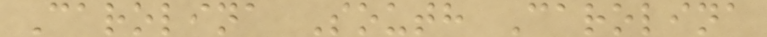Carolina South Carolina
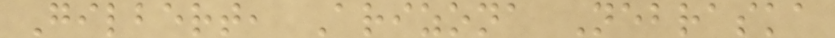Gilbert, Arizona Nebraska
